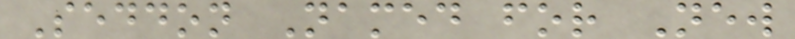Seddon Named for New
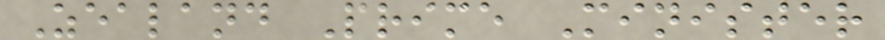Zealand Prime Minister
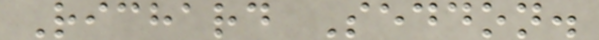Richard Seddon.
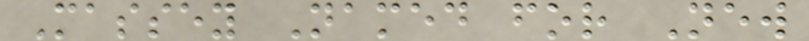Massey Named for New
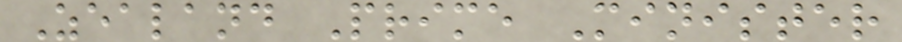Zealand Prime Minister
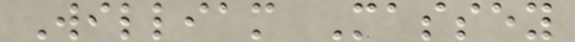William Massey
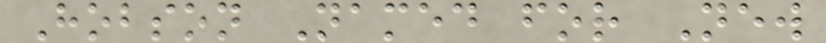Hobson Named for New
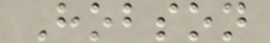Hobson
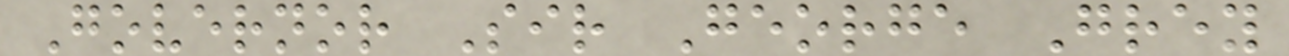Governor Sir George Grey
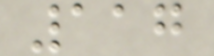117
